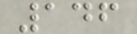146
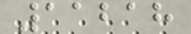11218
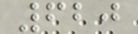620
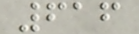616
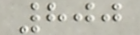800
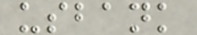usbank
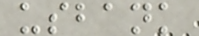usbank
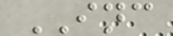INC
